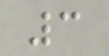3
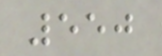550
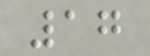17
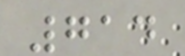714
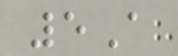5A
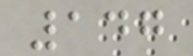147
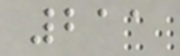211
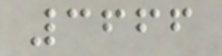3666
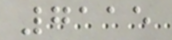7115
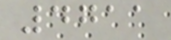4711
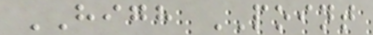HIGH POINT
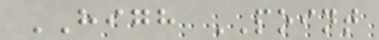HIGH POINT
